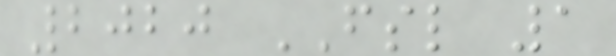2020 FSL 1
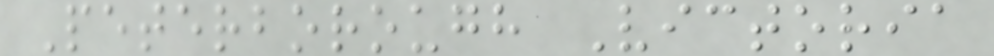Peterborough Victoria
